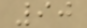90
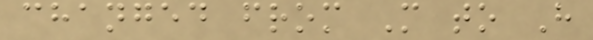changed from M to H
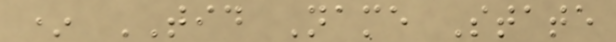* TID Name State
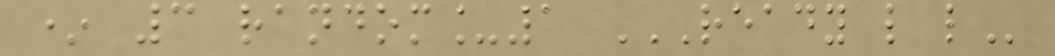* 3 random_1 READY L L
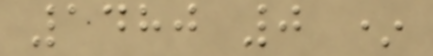1480 0 *
